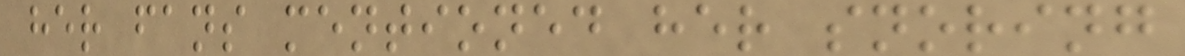her fans mentioned her snoring
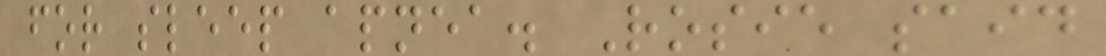for sleep apnea. Rosie said
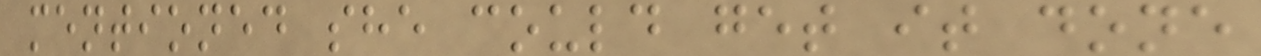mentioned she could get it done
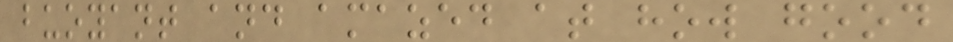buoyant and amazed at how good
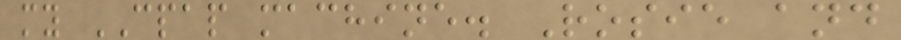my CPAP machine. Rosie and
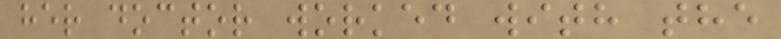her doctor worked with the
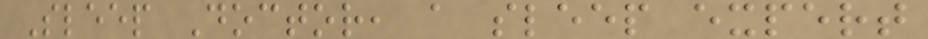Sleep Doctor, a sleep expert
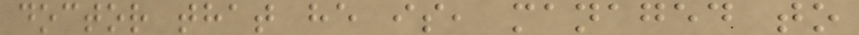doctor that he is, managed to
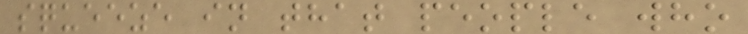squeeze in that people who
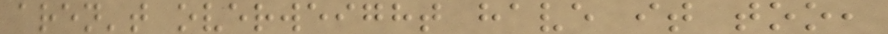aren't overweight have it too,
